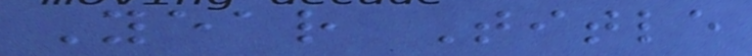Year Title
